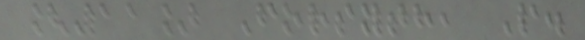[11] Forsyth, P.
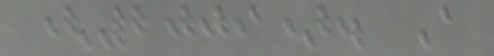(2009). A
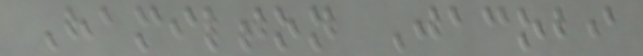Hamilton Jacobi
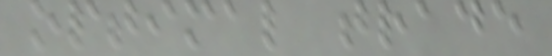optimal trade
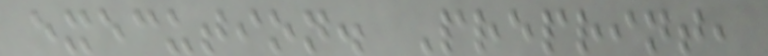execution. Preprint,
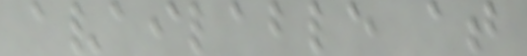available at
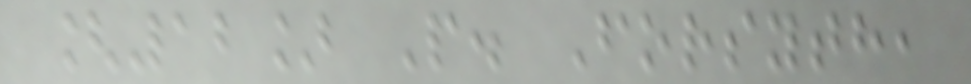[12] P. Forsyth,
